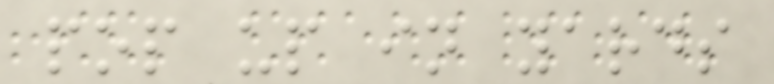pop up in yards
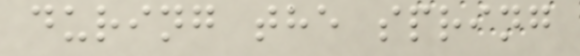during the spring
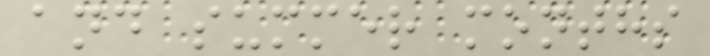and summer months
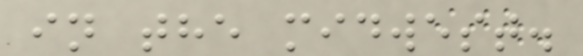in the midwest.
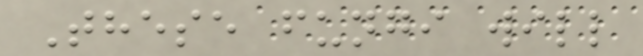These fungi will
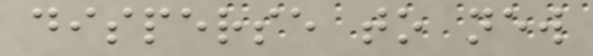disperse to new
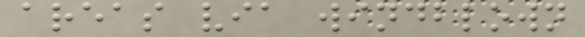areas via windblown
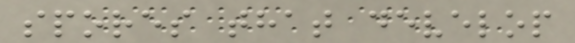spores that develop
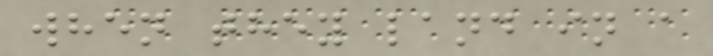when they land in a
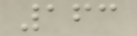163
